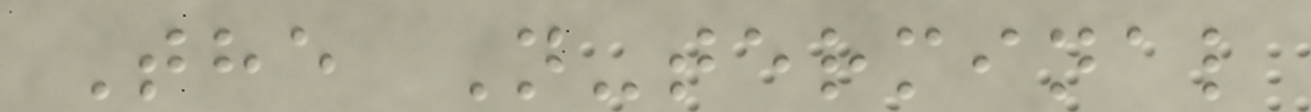The N-terminal
